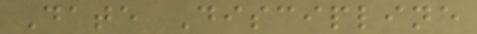Date Discipline
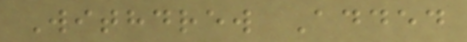Withdrew Added
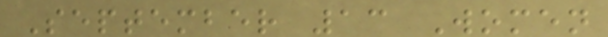September 13 Women
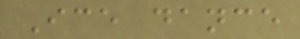Ice dance
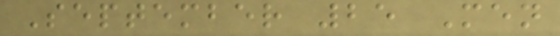September 25 Men
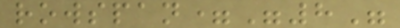rowspan="8"
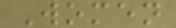Women
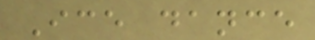Ice dance
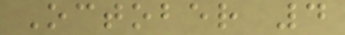October 4
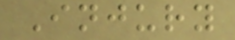Injury
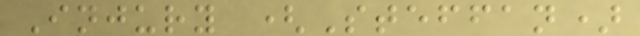Injury (Steffan)
